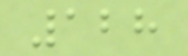128
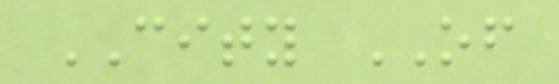CITY OF
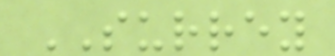SURREY
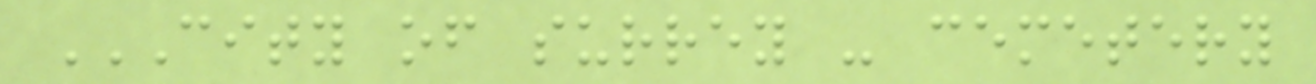CITY OF SURREY - CEMETERY
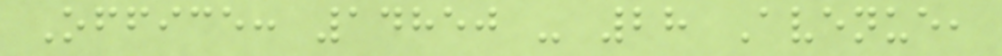Office: 14850 - 28 Avenue,
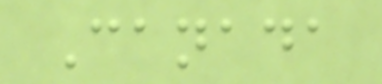Canada
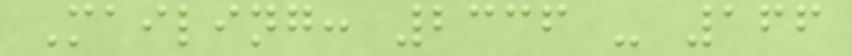Mailing: 2336 - 166
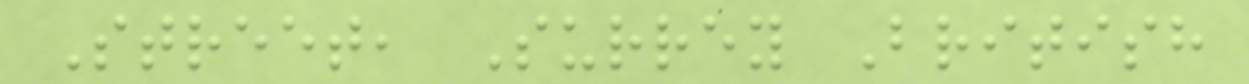Street, Surrey British
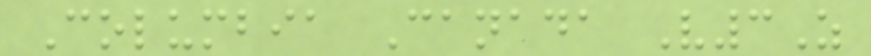Columbia Canada V3Z
